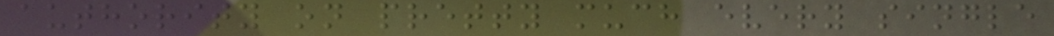authority on pretty much every single
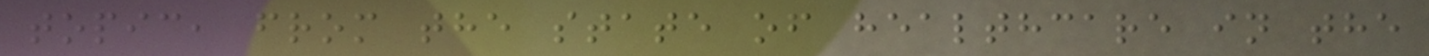topic, from the state of healthcare in the
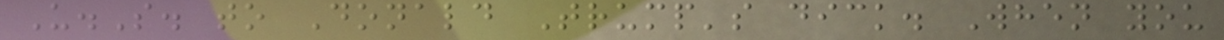U.S. to Donald Trump's dick. When you
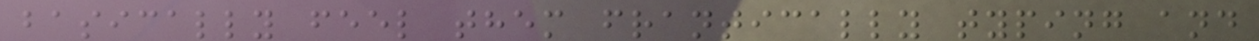basically feel them frantically typing and
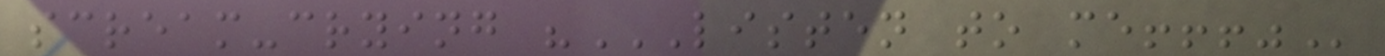scream-crying "LISTEN TO ME!!!"
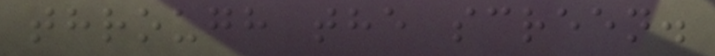through the screen.
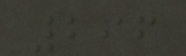296
